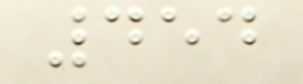454
